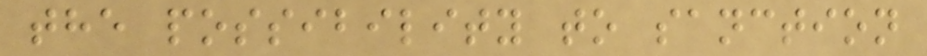the possibility to sanction
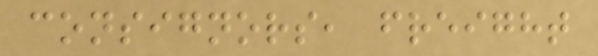consignors, freight
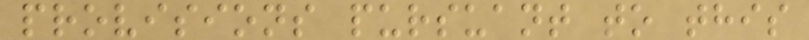provisions pursuant to this
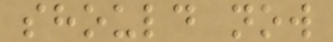should now
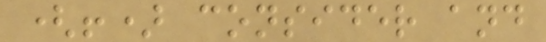(!) consider and
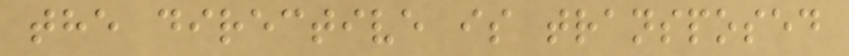the directive is transposed
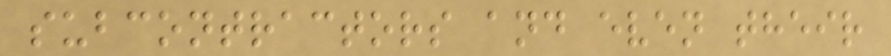subcontractors and even their
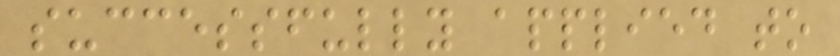successfully applied to
